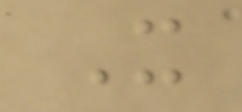It
